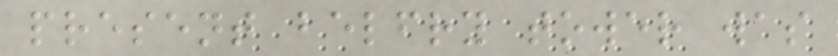present belfry tower was
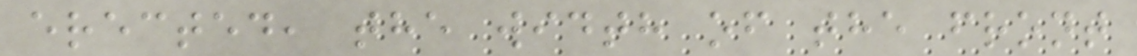erected, the width of the front
